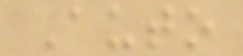Auto
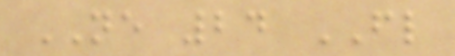NE 24 FL
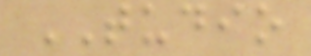TUDIO
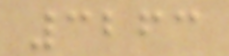3263
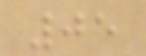05
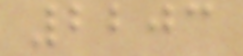2203
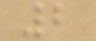2
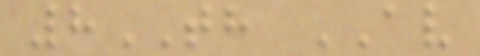8TH AV
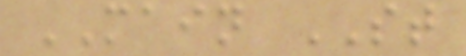MAIN ST
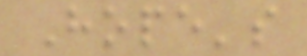Hope's
